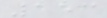153
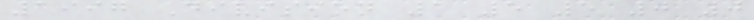1997 Division 1 5 5 0 0
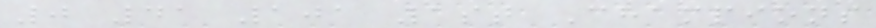0 41 101 1st Champions
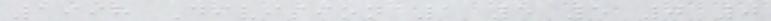1998 Division 1 5 5 0 0
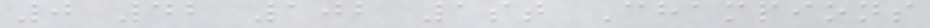0 42 102 1st Champions
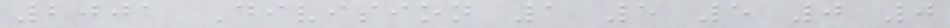2001 Division 1 5 5 0 0
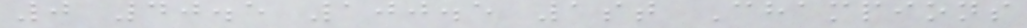0 40.5 100.5 1st Champions
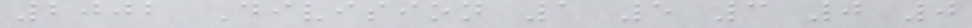2002 Division 1 5 3 0 0
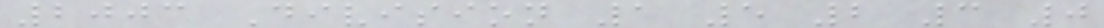2003 Division 1 5 2 3 0
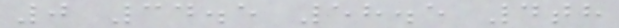0 34.5 58.5 4th
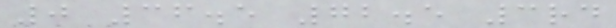0 36.5 72.5 3rd
